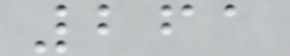261
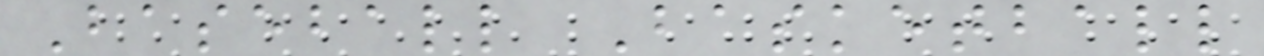Baseball Basketball
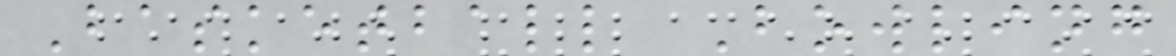Basketball Bowling
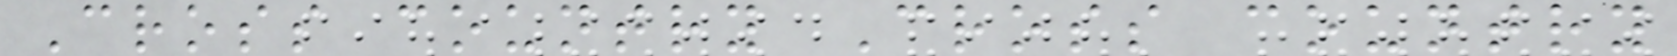Cross country Cross country
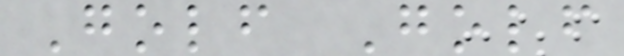Golf Golf
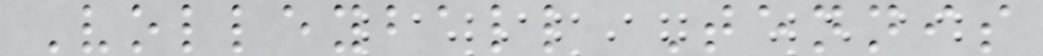Volleyball Tennis
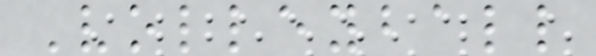Volleyball
